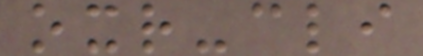oxr-cli
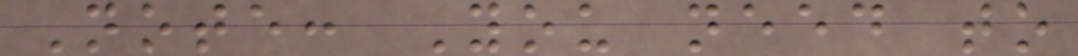Note: You need to
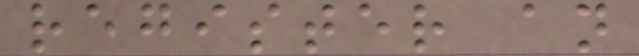register an
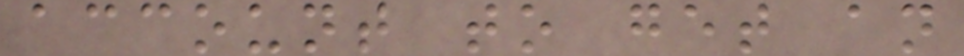account to get an
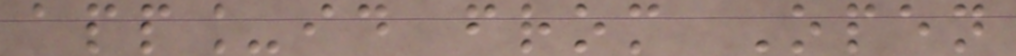app_id from Open
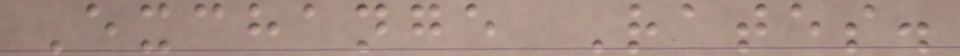Exchange Rates.
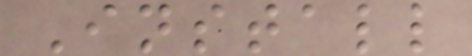Install
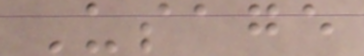Usage
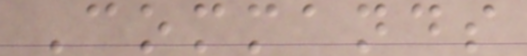Commands
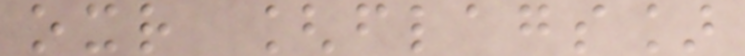oxr [flags]
